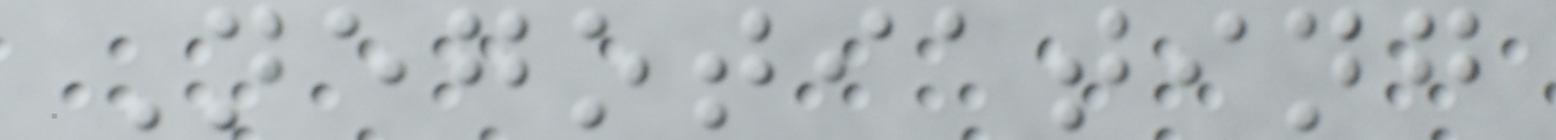Negotiating
